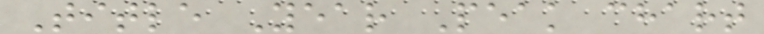Title Year Peak chart
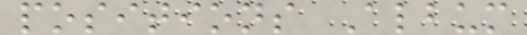positions Album
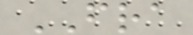FRA
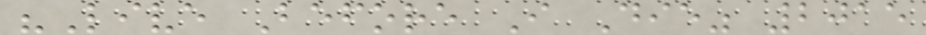"Live Before I Die" 2015
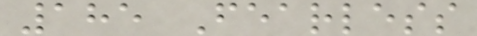185 Fearless
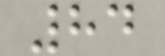84
